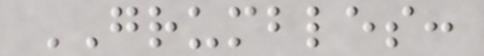GRUMBLES:
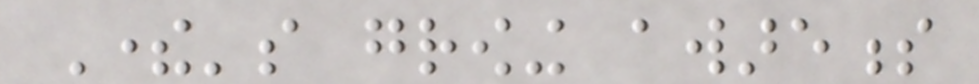There's growing awareness
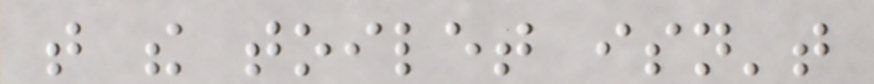that the toilet isn't
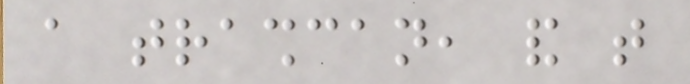a trashcan, and that
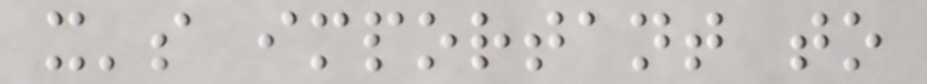it's important to
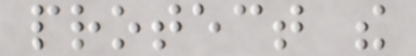protect the
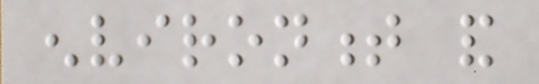environment and
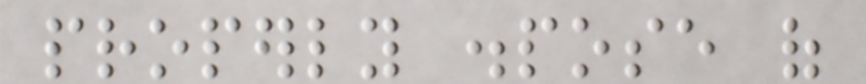properly dispose of
